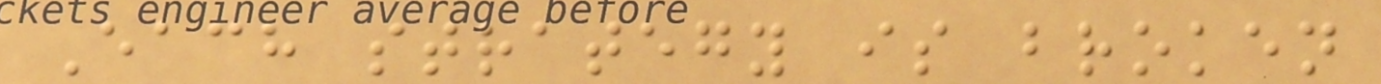Each strategy is broken
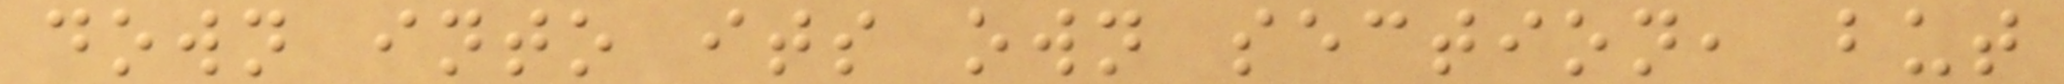down into its own section, but
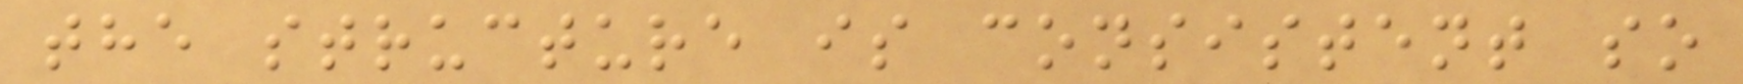the structure is consistent so
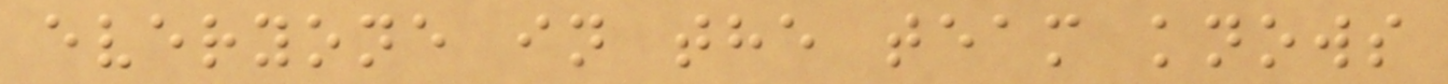everyone in the team knows
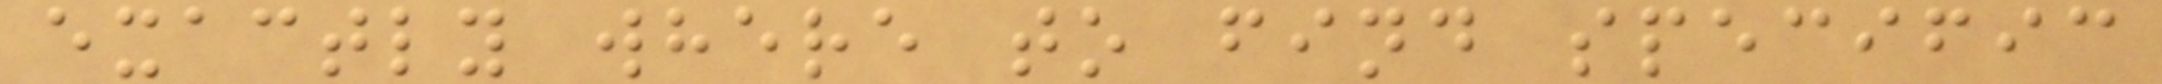exactly where to find specific
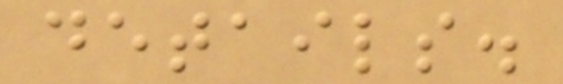details.
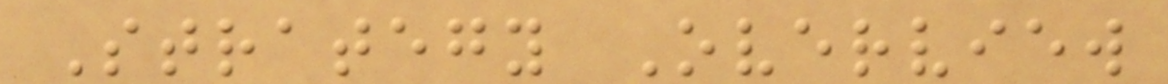Strategy Overview
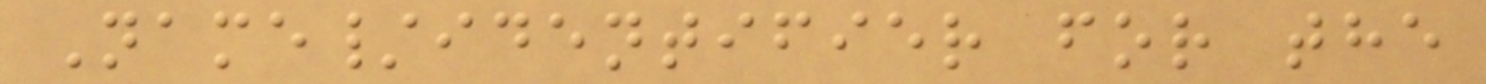Name/identifier for the
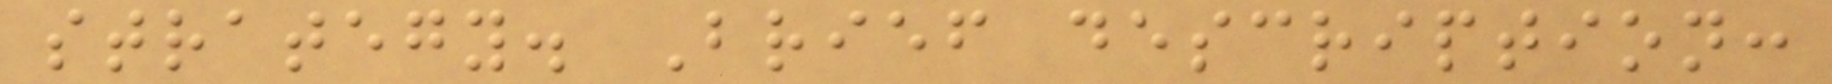strategy. Brief description:
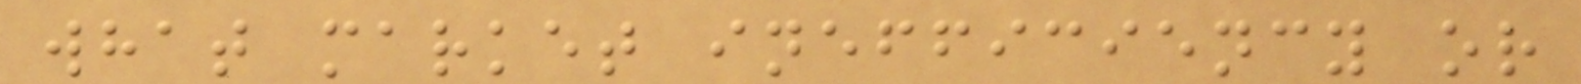what market inefficiency or
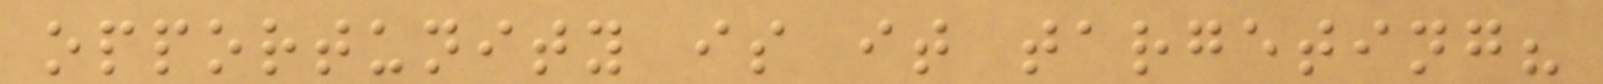opportunity is it targeting?
